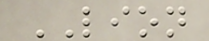LION
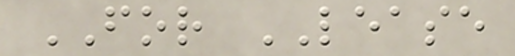FOR LEASE
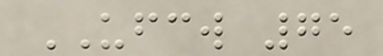UFCW 75
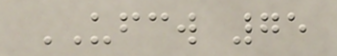UFCW 75
